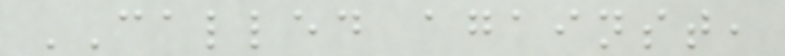CALLED against,
